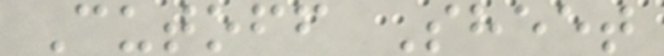Cutoff Sheet
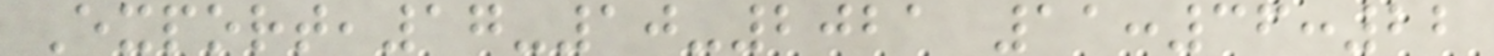Export,17-10-2021 11:36:22
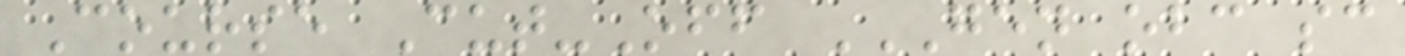Course Cut-Off GEN OBC SC
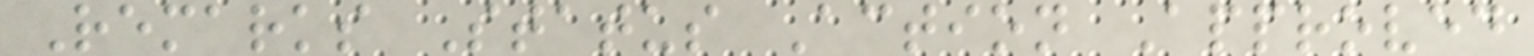Remarks Status Action Approved
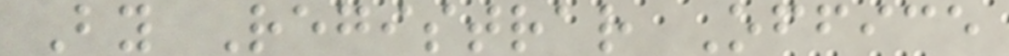By Registrar Office
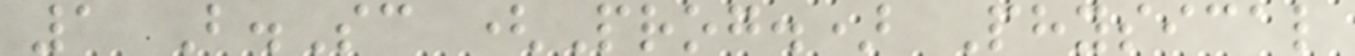1 B.Sc (Prog.) Physical
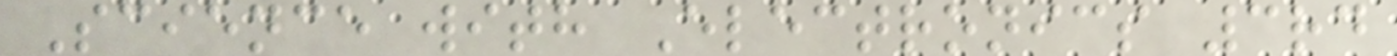Science with Electronics 3rd
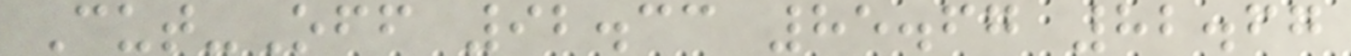Cut-Off 92.33 85.67 82.67
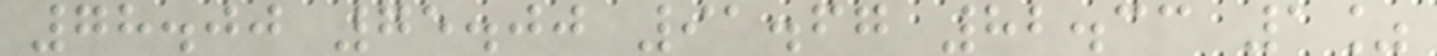78.00 75.00 91.67 82.33 1%
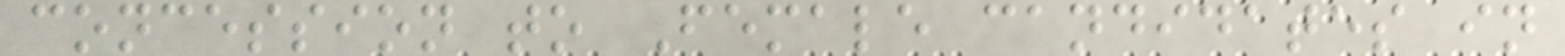concession to Female candidates in
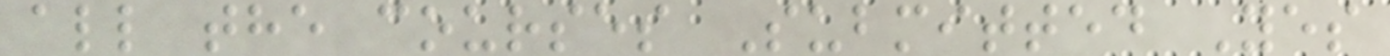all the courses Submitted Yes
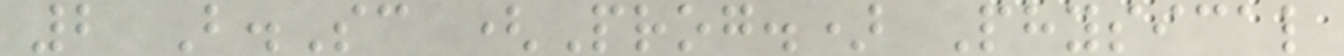2 B.Sc (Prog.) Physical
